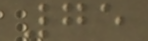75
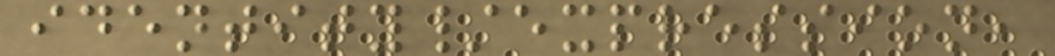identity/expression,
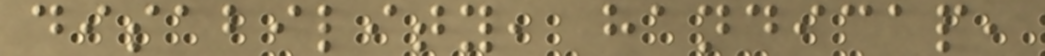disability, handicap,
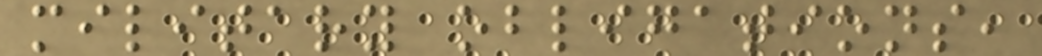military obligations,
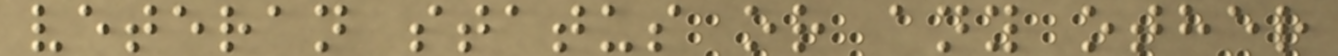veteran status or any other
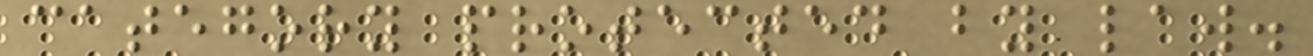category protected by law.
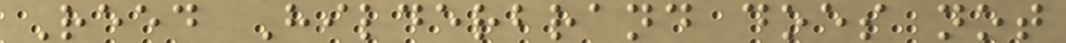Reed Hilderbrand does not
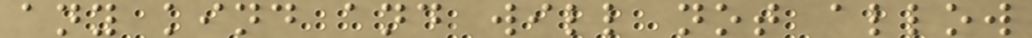any kind and will not allow
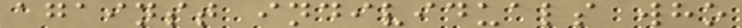against individuals who
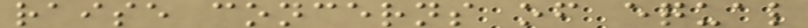raise concerns of equal
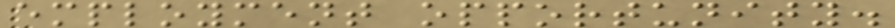employment opportunity.
